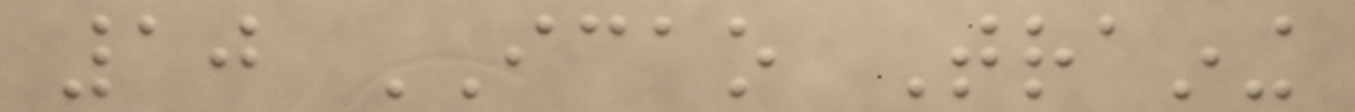10 ICAO Training
